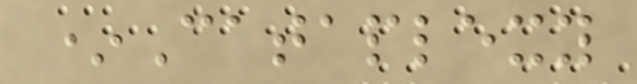*Cataplexy
